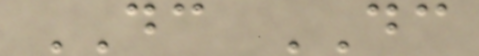DC DC
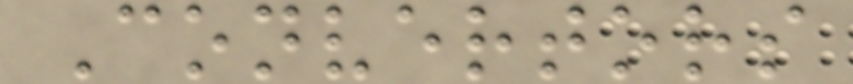Convertors
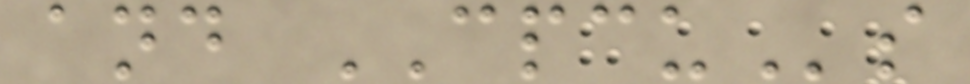and CPCUs
